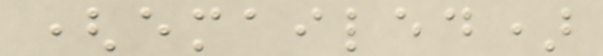(emailed)
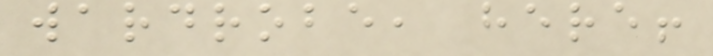wardrobe, here!
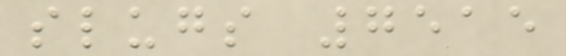slugs 7515
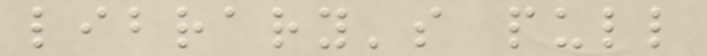library's pull
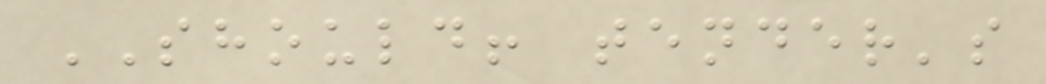SHOULD! tender's
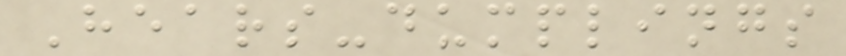Hears-dumplings
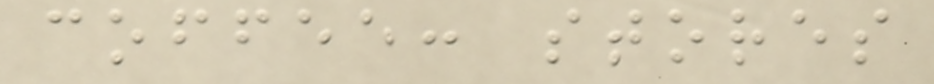coffee: stores
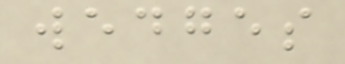wedges
